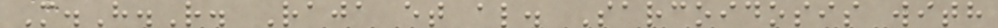M.H.R. Raja et al. Sarcoidosis with
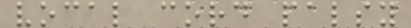vocal cord palsy
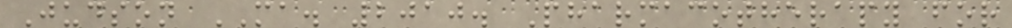Judson MA. 2010. Pharmacotherapy for
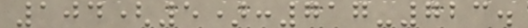104(5):717-723.
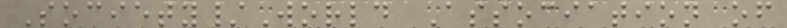Society/World Association of
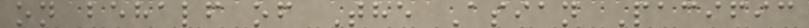on behalf of The Asian Pacific
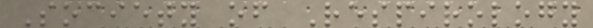Society of Respirology
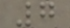7
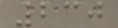230
